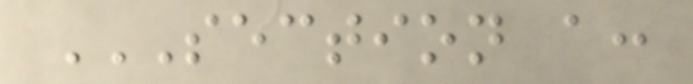SECTION A:
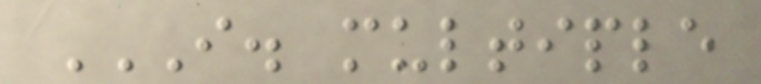I. MULTIPLE
